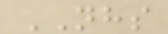NHS
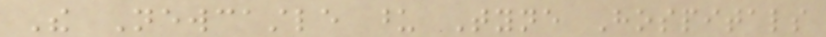The Newcastle upon Tyne Hospitals
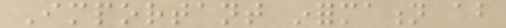Important information about
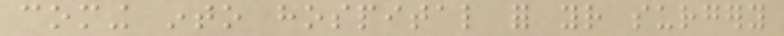coming into hospital for your surgery
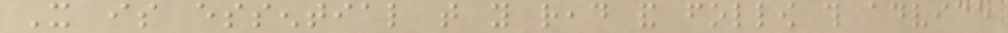It is essential that you read and follow this advice
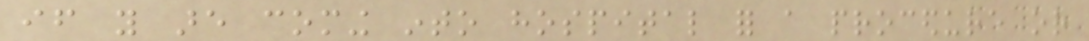if you are coming into hospital for a procedure or
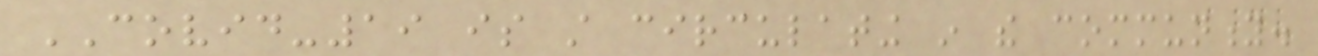COVID-19 is still circulating in the community.
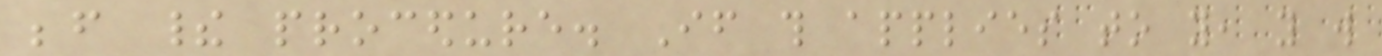before their procedure. If this applies to you, you will
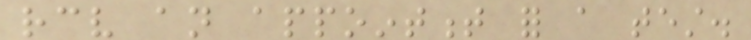receive an appointment for a test.
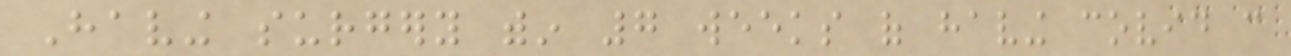Having surgery within 7 weeks of having covid can
